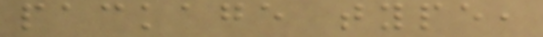package type,
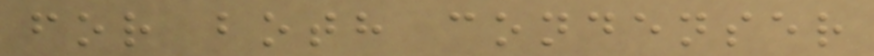for both condenser
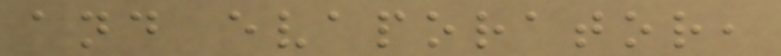and evaporator,
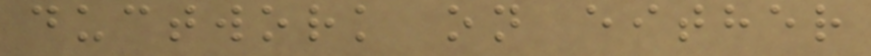ductwork on either
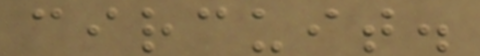circuit.
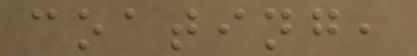coating,
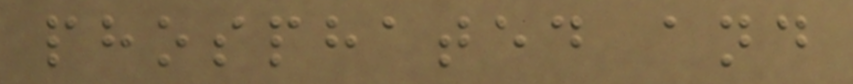phosphated and
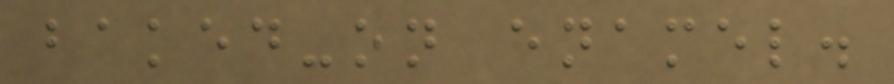baked-on enamel.
